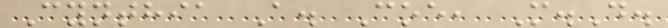Cynthia A. Coe, M.D.
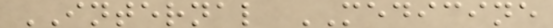INTERNAL MEDICINE
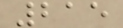215
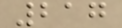217
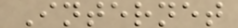Internet
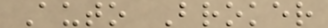Auto Broker
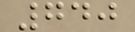740
